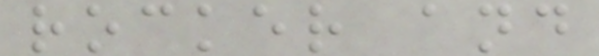rocker and
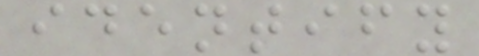identify
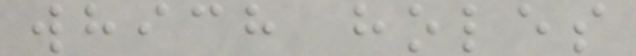which holes
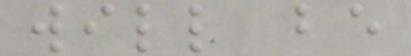will be
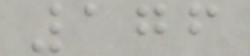176
